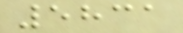5831
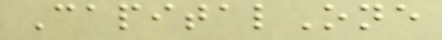CapitalOne
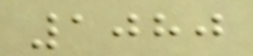1080
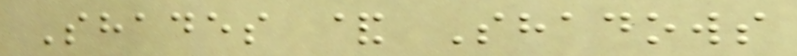Shades & Shadows
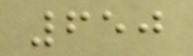650
